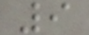9
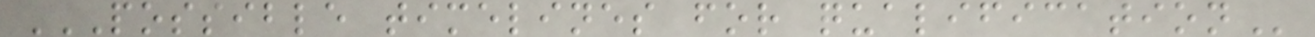POSSIBLE TIMELINES FOR QUALIFICATION
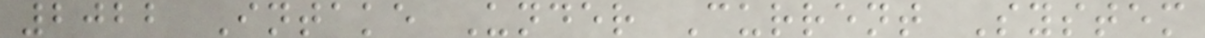2022 Intake Under Current System
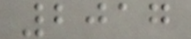2017
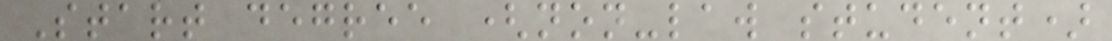Start degree (non-law student)
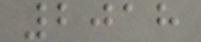2018
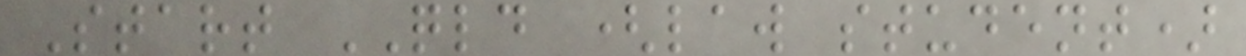Start QLD (law student)
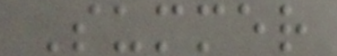Summer
